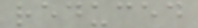reduced
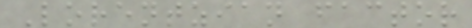Lorentzian factor
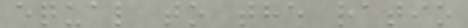equal to the ratio
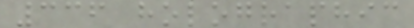336 holographic
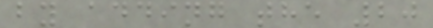by adding the 20
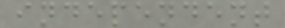independent
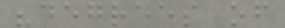"degrees of
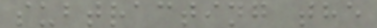subtracting the
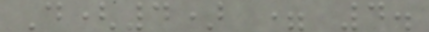D(4) = 4.
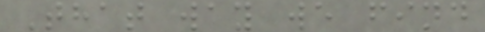That way we find
